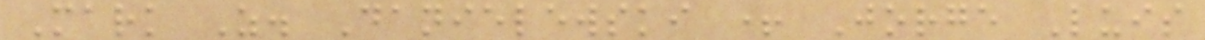Mark Z. Danielewski + Jorge Luis
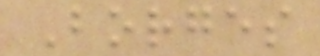Borges
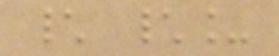\ \_
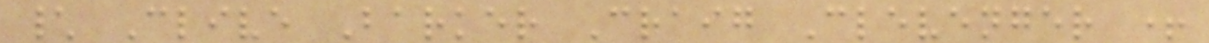\ Clive Barker Craig Clevenger +
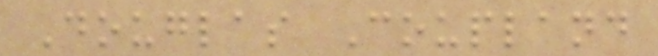Douglas Coupland
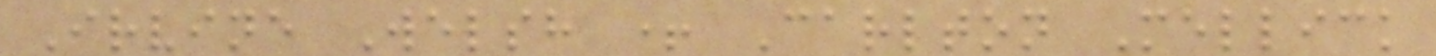Irvine Welsh + Carlton Mellick
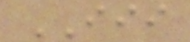III
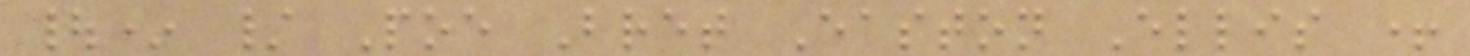|* / Poe Bret Easton Ellis +
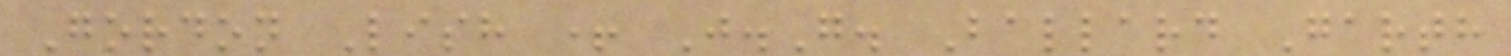Gordon Lish + J.G. Ballard Garth
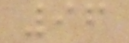96
